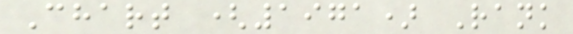Chart (1971) Rank
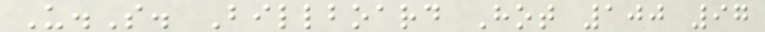U.S. Billboard Hot 100 97
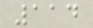114
